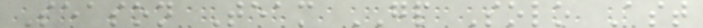Season Team GP Solo Ast
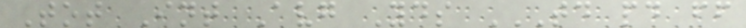Tot Int Avg Yds TD PD FF
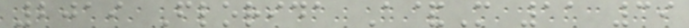2019 Florida A&M 11 39
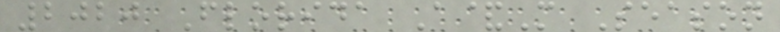2020 Florida A&M Season
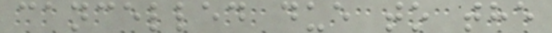cancelled due to the
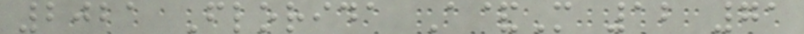2021 Florida A&M 12 71
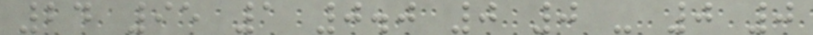24 95 1 0.0 0 0 - 0 0
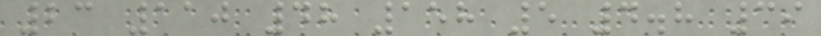23 110 48 158 5 4.8 39
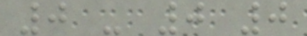0 - 0 0
